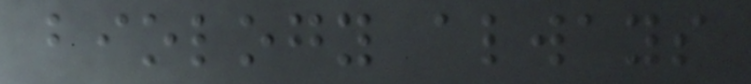biology always
